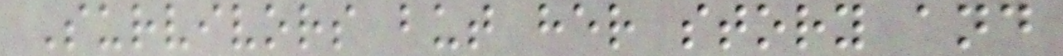Survivors but her story and
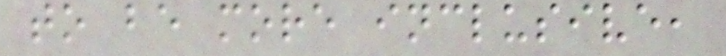to be more inclusive,
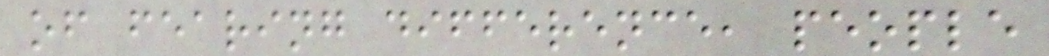of fearing difference, people
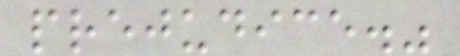prejudice."
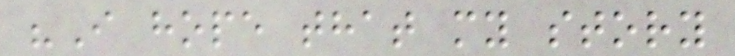"I hope that my story
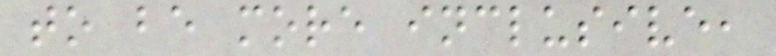to be more inclusive,
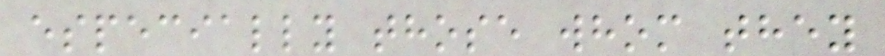especially those whom they
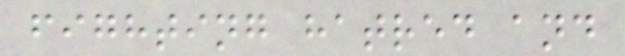fighting hatred and
